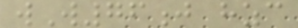wW76j hzc
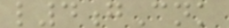l4gCnk
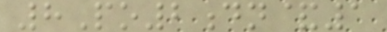8Po2dn&1
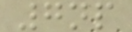7np
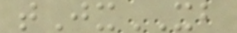tJxXB
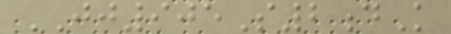JJ905S2dK
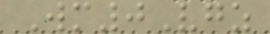Wm0Vgz
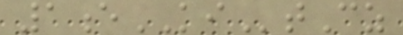1eKItCz
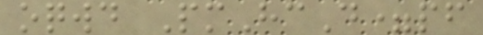oqwd PmHcD=pf
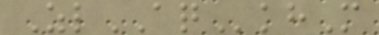ZlAQkhM
